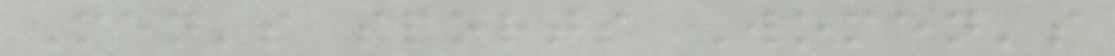Men's sports Women's
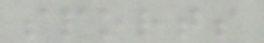sports
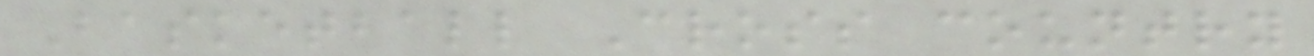Basketball Cross country
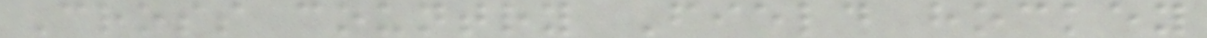Cross country Field hockey
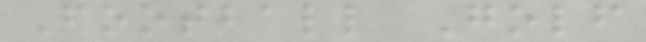Football Golf
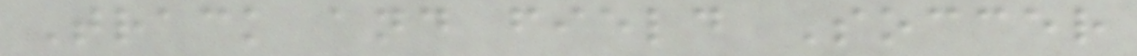Track and field Soccer
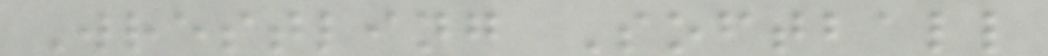Wrestling Softball
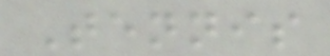Tennis
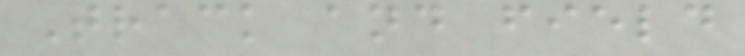Track and field
